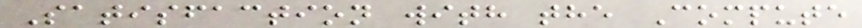Satisfaction with the Compute
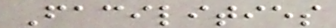Facilities
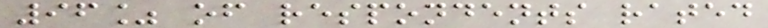96% of respondents rated
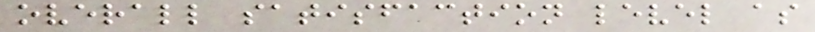overall satisfaction level as
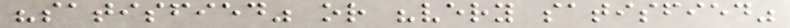"satisfied" or "very satisfied"
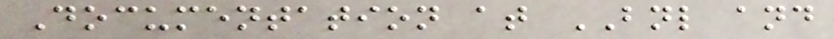Documentation at BNL and
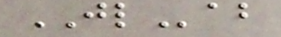JLab
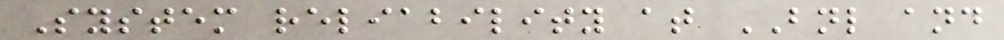System reliability at BNL and
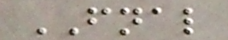FNAL
